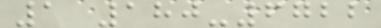1 180-6722
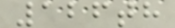126th
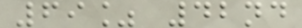69% 42nd
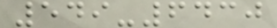549-6430
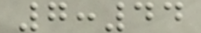7:44
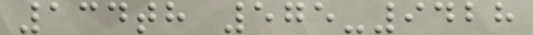134th 575-9428
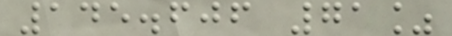145.606 71%
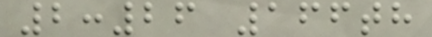2:26 166th
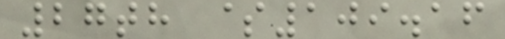27th $109.16
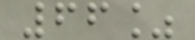66%
